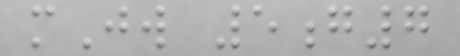mJw 5g7
